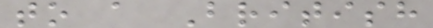to a British
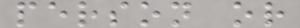person or
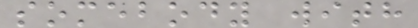somebody with
